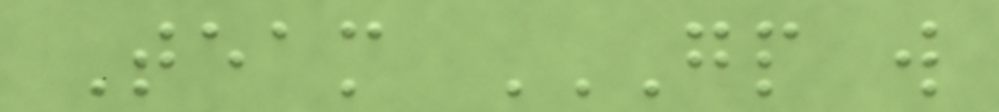Team GP W
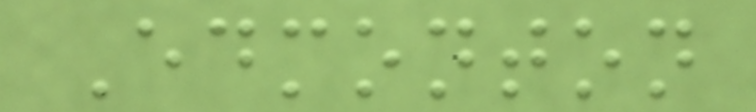Edmonton
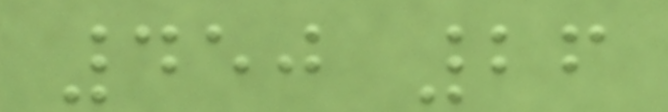450 26
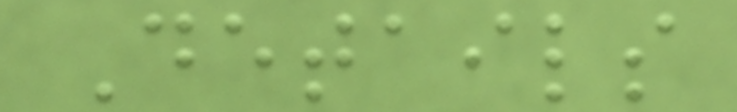Details
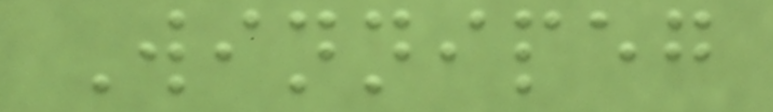Winnipeg
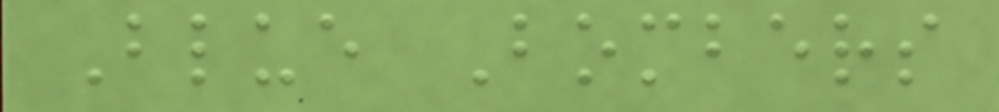Blue Bombers
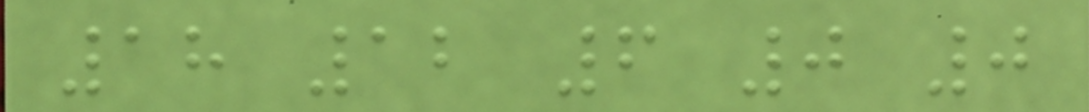18 12 6 0 0
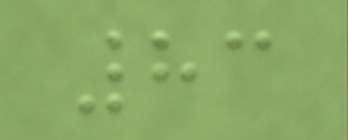83
